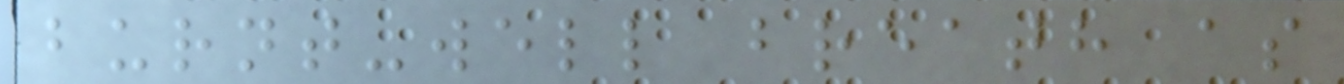burnt-well breath as
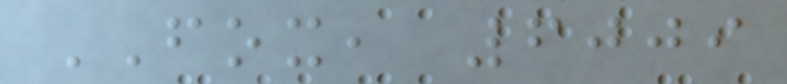FOX, 6009
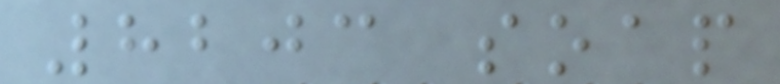8203 soap
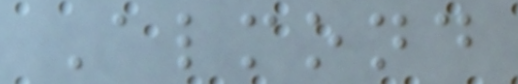Almond
